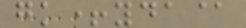gk+yda@
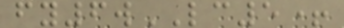fy6wLC5+
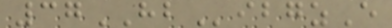37HBibgzE
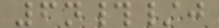6n#/j
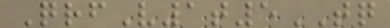QrfV1t5TQ
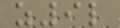z9l
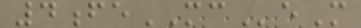4feMCeM
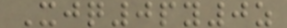Xjq0py0z
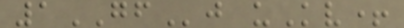1GFj uKv+
